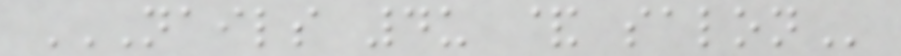NAILS 4U & SALON
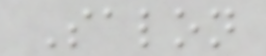Salon
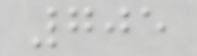705
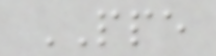PPE
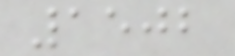1502
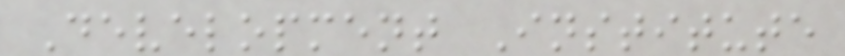Development Institute
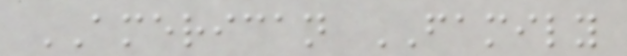AMERICAN FAMILY
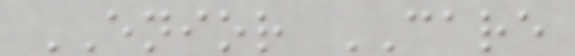ENIOR CARE
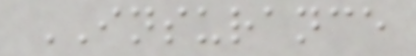INSURANCE
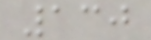130
